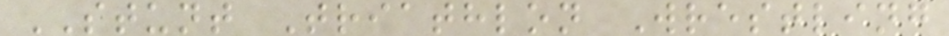STUNT Triathlon Wrestling
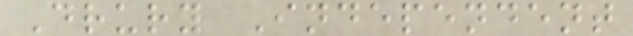Drury Independent
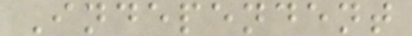Independent
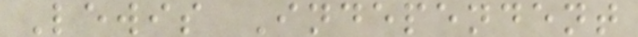Lewis Independent
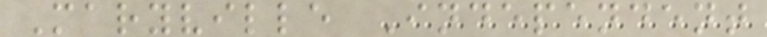Maryville Independent
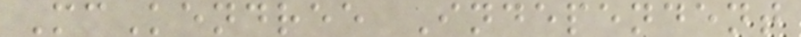McKendree Independent
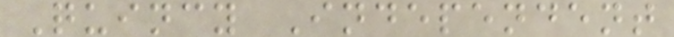Quincy Independent
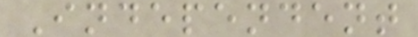Independent
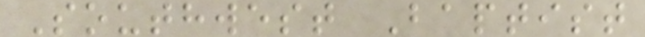Southwest Baptist
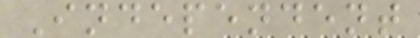Independent
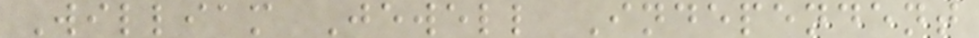William Jewell Independent
